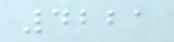4221
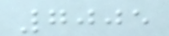7005
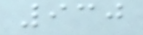930
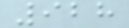928
